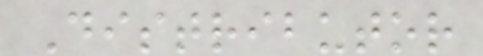Distributor
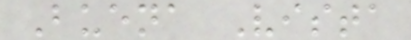Buena Vista
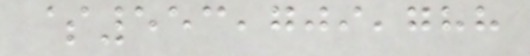$553,709,788
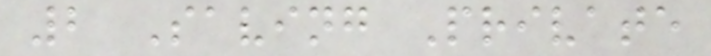2 Saving Private
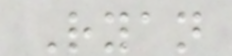Ryan
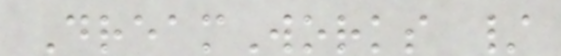DreamWorks /
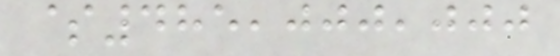$485,000,000
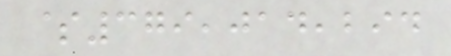$379,014,294
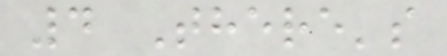4 There's
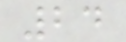24
